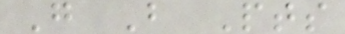G B Pts
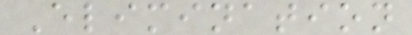Elimination
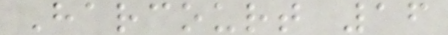Harcourt 16
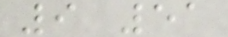9 51
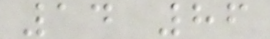14 86
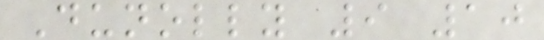Dunolly 9 10
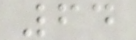64
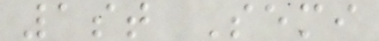1st Semi
